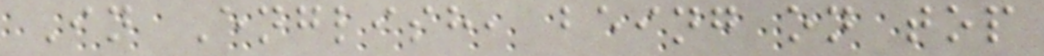In English, being on top
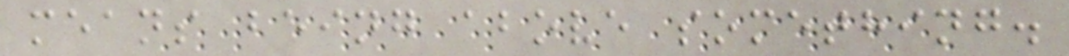means being above something.
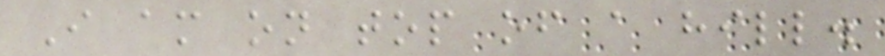I am on top of a hill.
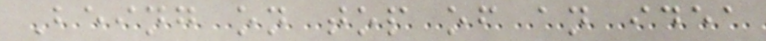Being on top of an idea
